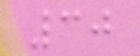30
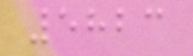5823
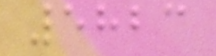5823
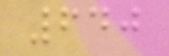640
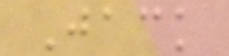Jack
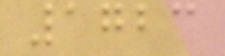1723
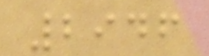2946
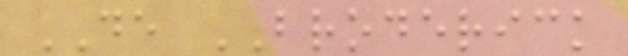DE BRODERICK
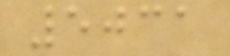5031
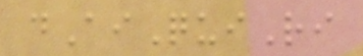dAiQuiRi
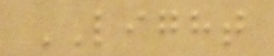LIGHT
